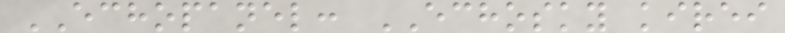ECHOPANEL: ECHOSKY kirei
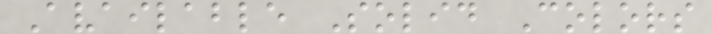Available Solid Colors
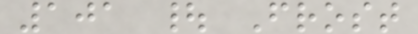101 | Frost
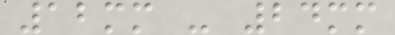12mm - 24mm
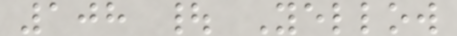108 | Yellow
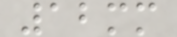12mm
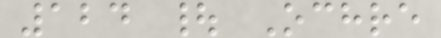124 | Ochre
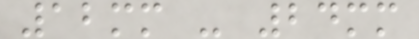12mm - 24mm
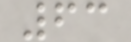63
